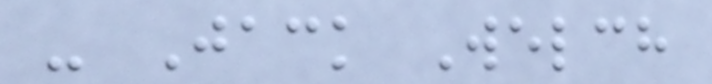- Jack Welch
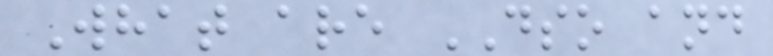What are DSO and
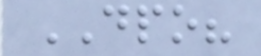DPO?
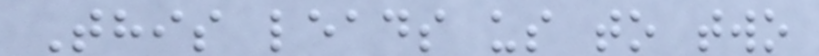This leads us to two
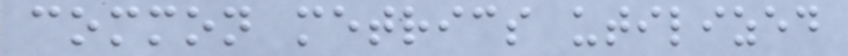common metrics utilized
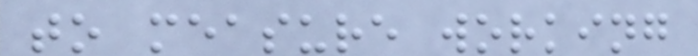to measure working
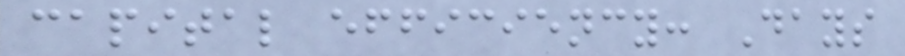capital efficiency: Days
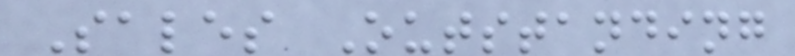Sales Outstanding
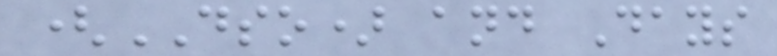(DSO) and Days
